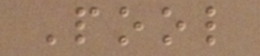Pool
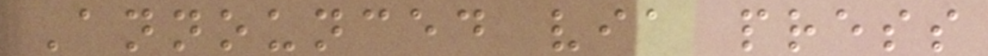Announced via press
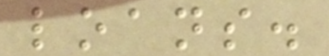loans.
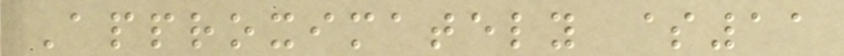Approximately $11
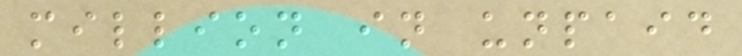million in unpaid
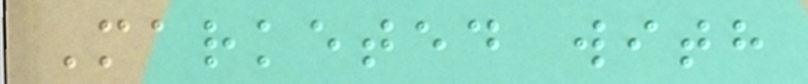Marketed with
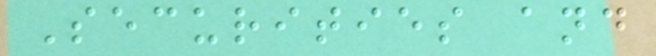Securities and
